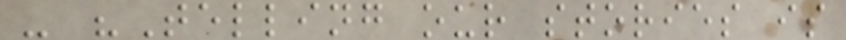- "Telling our stories is
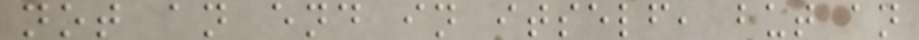not an end in itself, but an
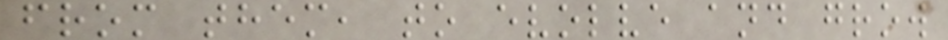from them, to evolve and grow
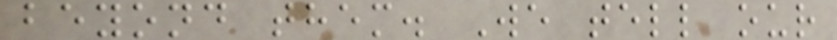beyond them. We tell our
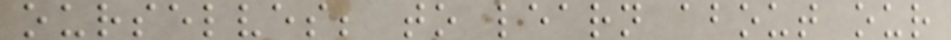ourselves; to learn about our
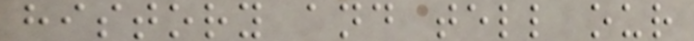history and tell our
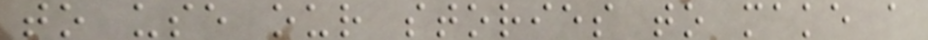to use our stories to make a
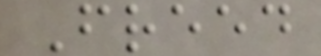Freed
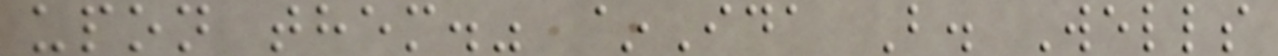upon them." ~Ida B. Wells
